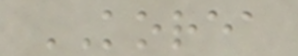KOREA
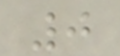0
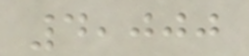4,000
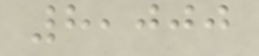8,000
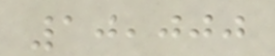10,000
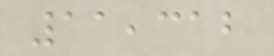11,312
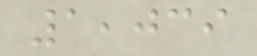1,039
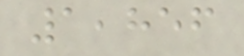1,856
